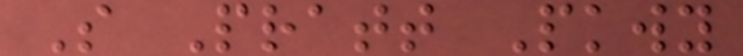S Pratt Pkwy
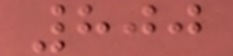800
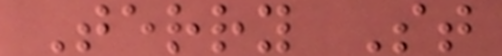Terry St
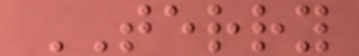TERRY
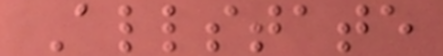Allstate
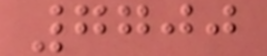7700
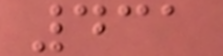431
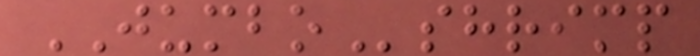JUMBOshrimp
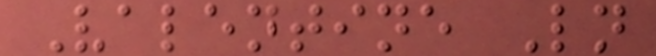Valentine Ln
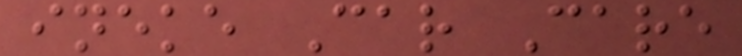ineke Car Care
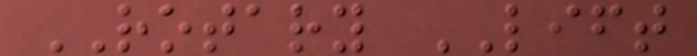ROTARY LIFT
